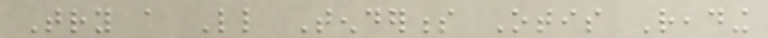Try a Little Tenderness Otis Reading
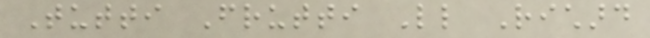Tutti Frutti Little Richard
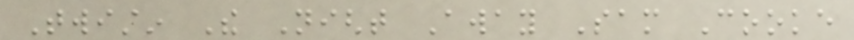Twistin The Night Away Sam Cooke
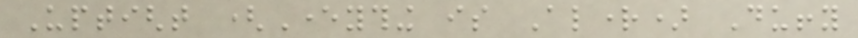Uptight (Everything is Alright) Duffy
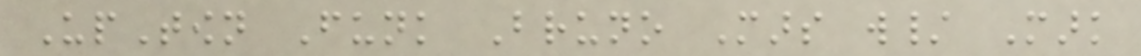UpTown Funk Bruno Mars w/ Mark
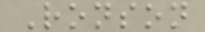Ronson
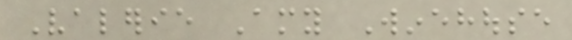Valerie Amy Winehouse
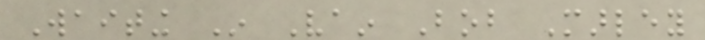Waiting In Vain Bob Marley
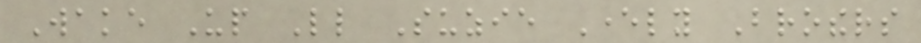Wake Up Little Suzie Everly Brothers
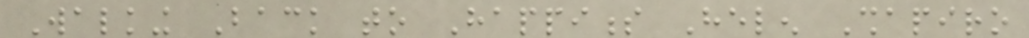Walking Back to Happiness Helen Shapiro
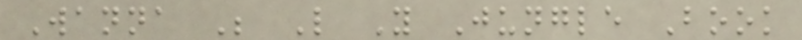Wanna Be Like You Jungle Book
